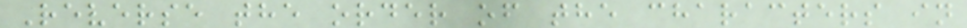Reverse the order of the characters in
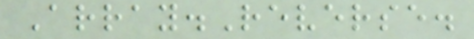Array.Reverse.
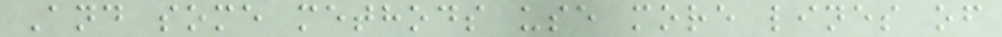And some methods use more lines of
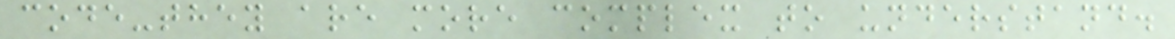code-they are more complex to understand.
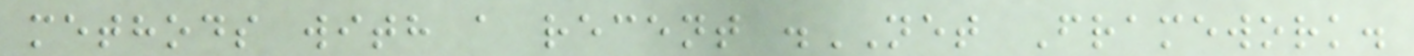methods with a recent .NET Framework.
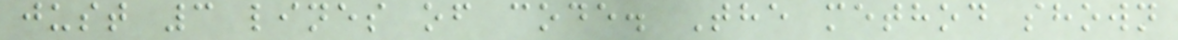just 3 lines of code. The method shown
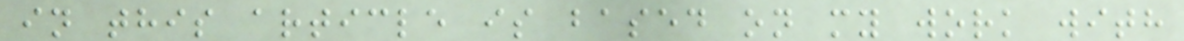in this article is based on my work with
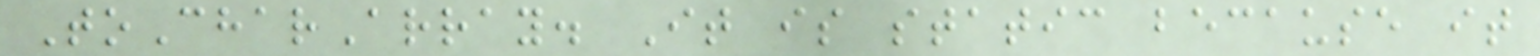ToCharArray. It is static because it
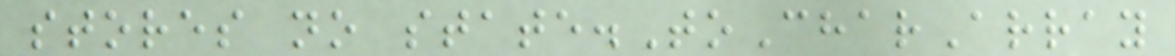stores no state.ToCharArray
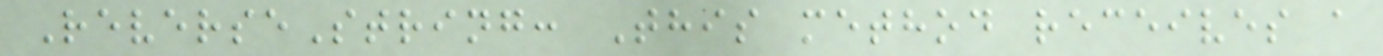ReverseString: This method receives a
